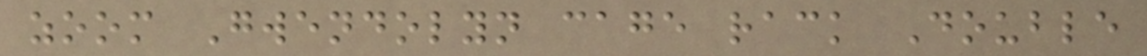zoom Gwendolyn cage rack Double
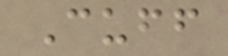Cuff
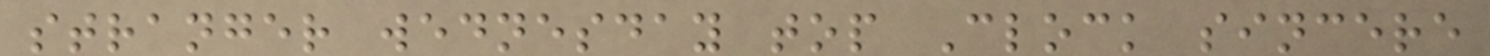stranger wednesday top Clock sincere
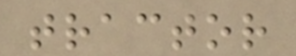tractor
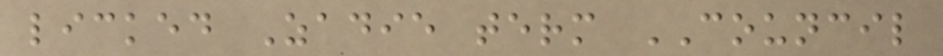licked Zadie term COUNCIL
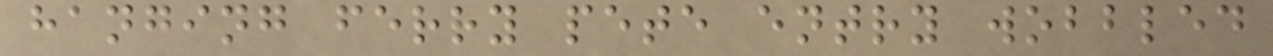hanging ferry pete entry wobbled
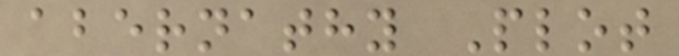abernathy Plot
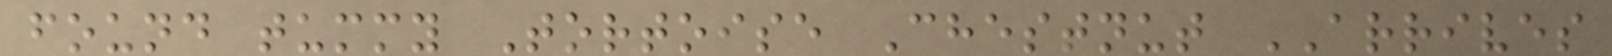found tummy Tortoise Chestnut ARRIVES
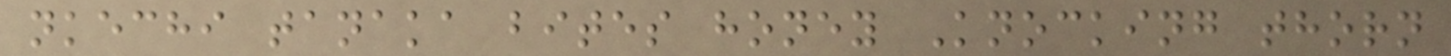nkechi tanaka bites honey Knocking thorn
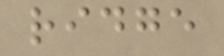ridge
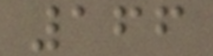166
